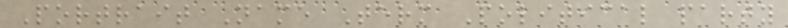Portrait Name Term Political party
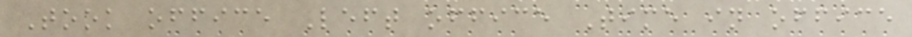Took office Left office Time in office
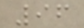96
